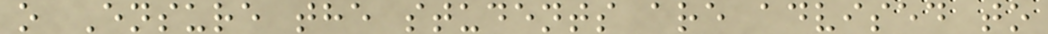o Ensure the students are advised to
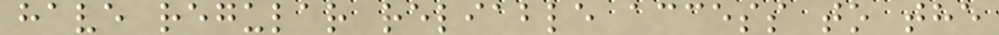have regular reliable access to the
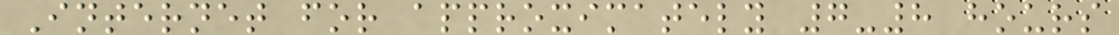Internet for approximately 7-8 hours
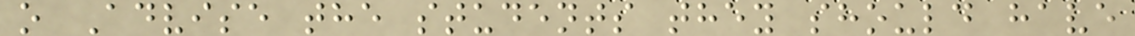o Advise the students they should have
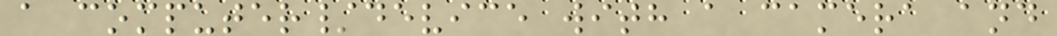a computer/device with a camera and
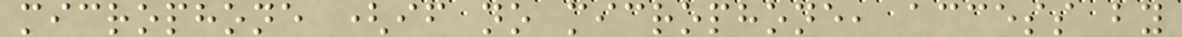microphone (if no microphone, access by
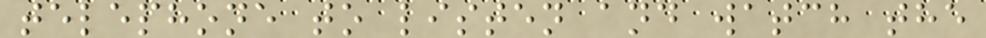telephone to listen and watch the
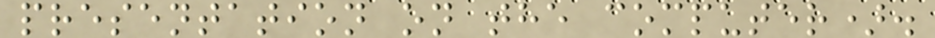presentation on the computer).
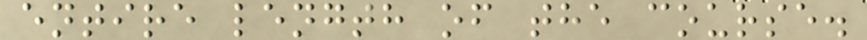entire length of the course.
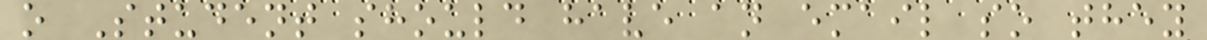o Student should have an email so they
